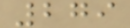279
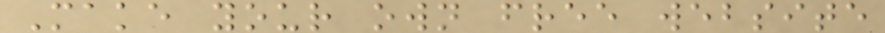Make your own free website
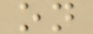on
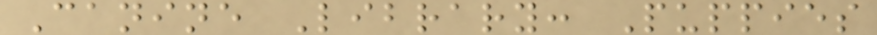Canine Library: Puppies
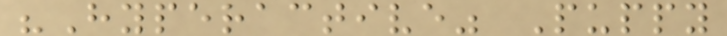"Hyperactive" Puppy
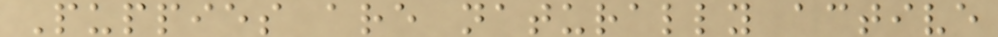Puppies are naturally active
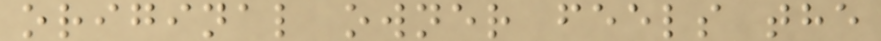original owner feels the
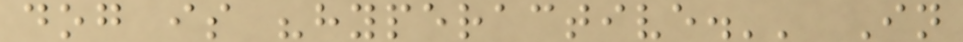dog is "hyperactive.'' In
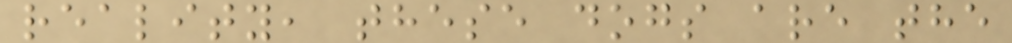reality, these dogs are the
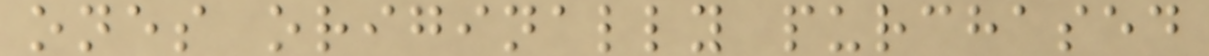ones originally purchased
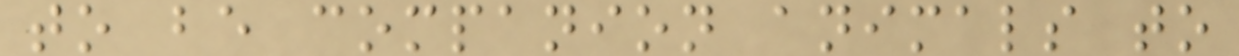to be companion animals to
